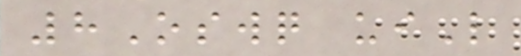8Oswq uiL
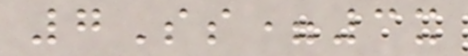7Ss=3x
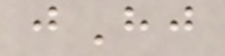jHj
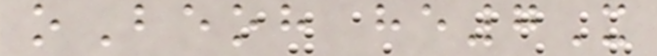oBeoh he7X
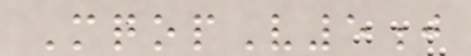MqopV5j
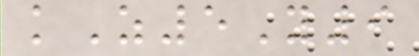kZ5Y9
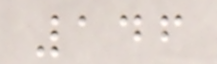146
